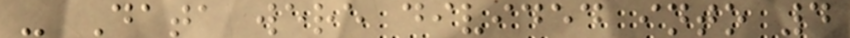- Data were divided into 4
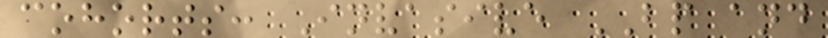cohorts: Invasive BP and
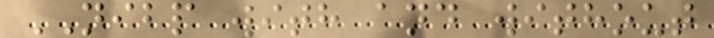NIBP with and without
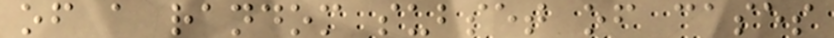of a random subset of cases
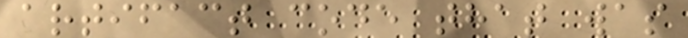artifact code that was
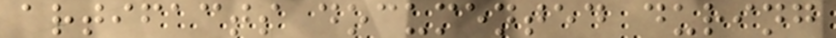artifacts documented during
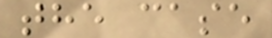the case
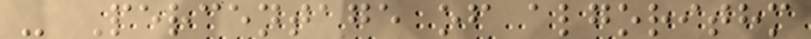- Percentage of algorithm
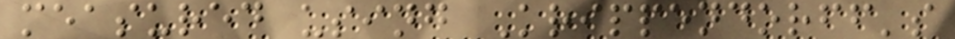measured using Krippendorff's
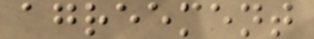agreement
